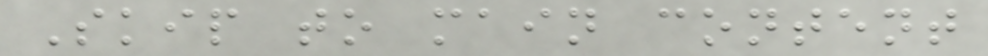Skip to main content
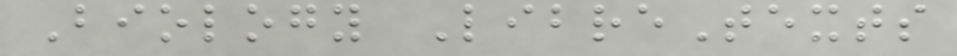Biology LibreTexts
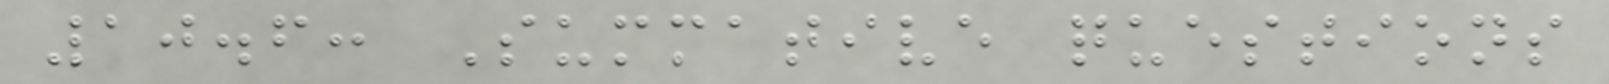10.6: Summative questions
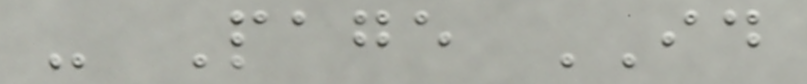- Page ID
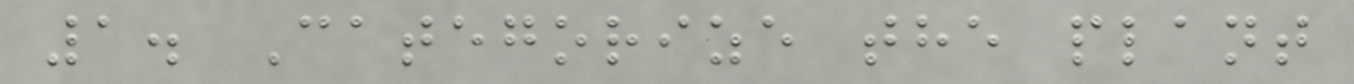1. Categorize the plant
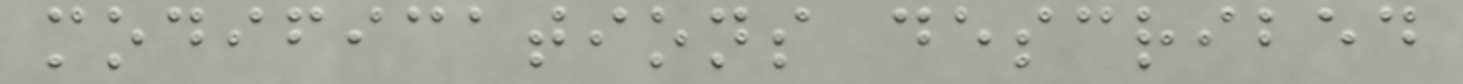modifications described
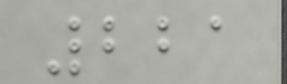221
